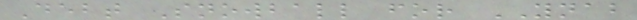Debt Snowball for YNAB
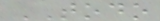TODO
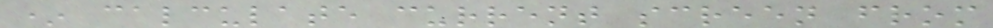* calculate current screen from
